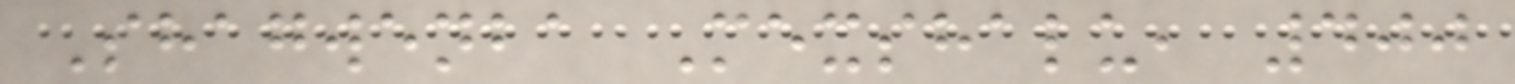Shagwenba Mexshalu, 400
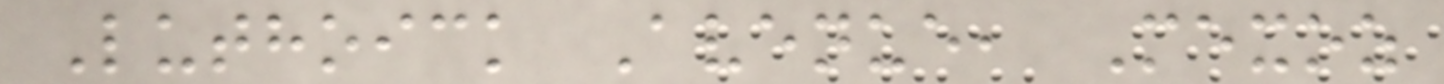Luthoick Avenue, Mexoz
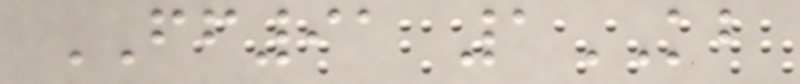FF91 1KB
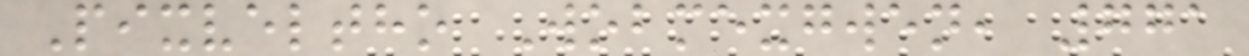Pixveltho Wobmexgwen, 771
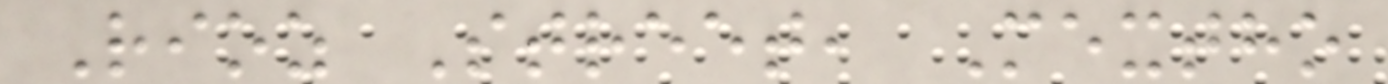Rioz Street, Mextho
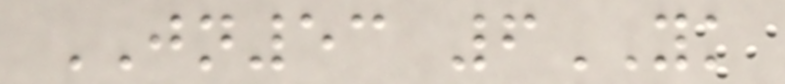JN53 6YK
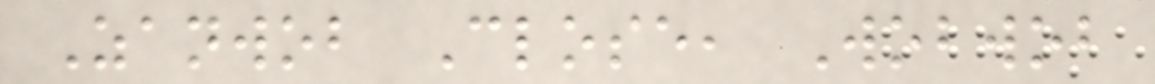Zanwob Close, Wobwob
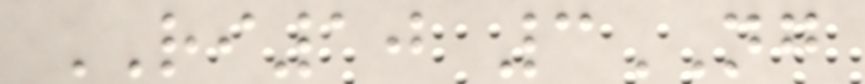RI10 3NG
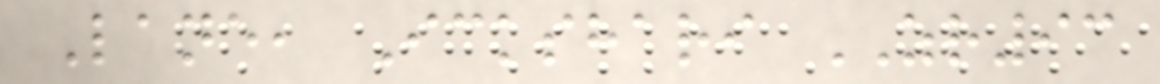Lane, Ickshari ZR93
